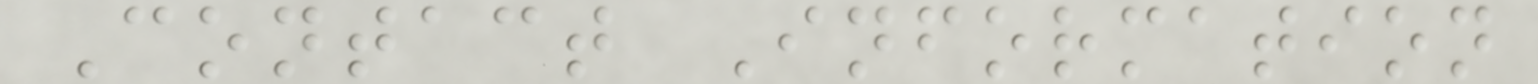Contact Information
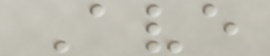Ave
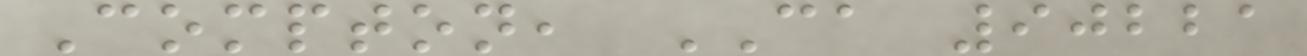Compton, CA 90221
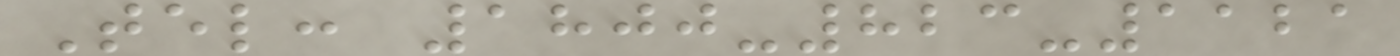Tel: 1800-823-1121
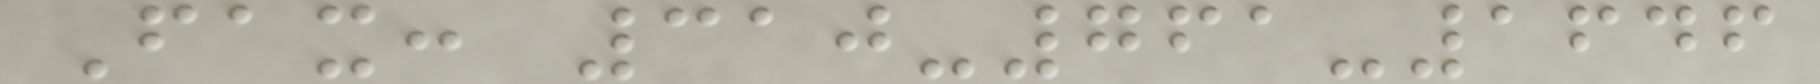Fax: 310-761-1646
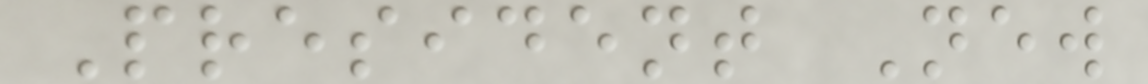President New
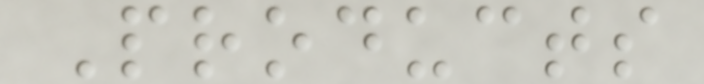Products
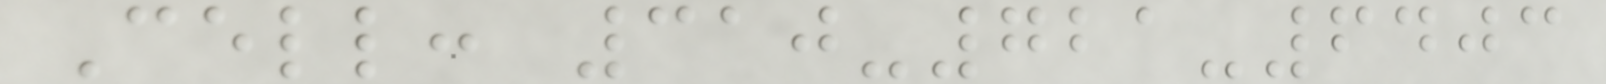Cell: 310-721-6403
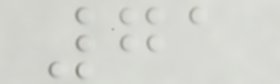71
